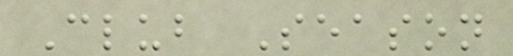Club Season
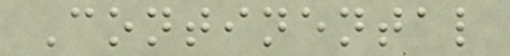Continental
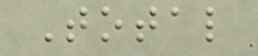Total
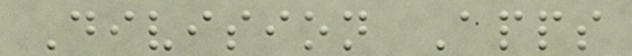Division Apps
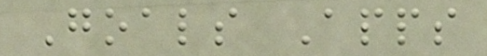Goals Apps
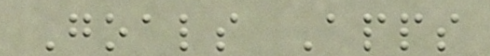Goals Apps
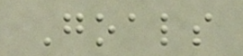Goals
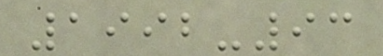1992-93
